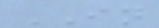IN
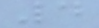4
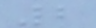2
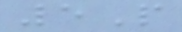5P
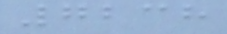7238
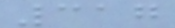317
